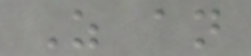As an
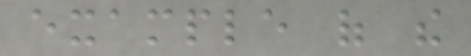example of the
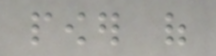power of
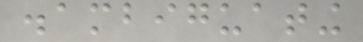disambiguating
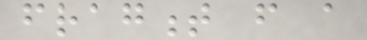fragment from a
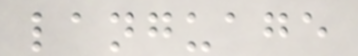language
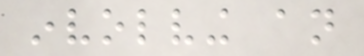involving an
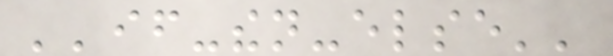''if-then-else''
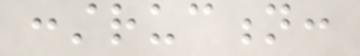construction:
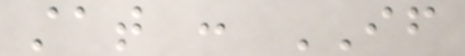stat : IF
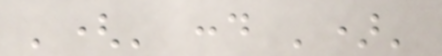'(' cond ')'
